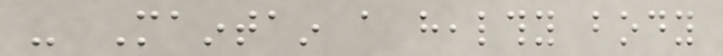- Maintain a healthy body
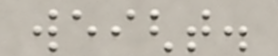weight.
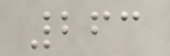263
